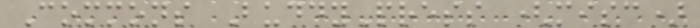Commons BuddyPress (misc)
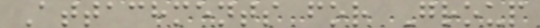Attachments for Group
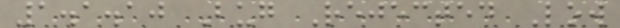1.1.10 Bug Rejected Low
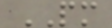PM
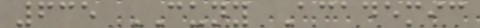635 CUNY Academic
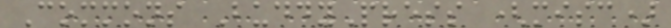Commons BuddyPress (misc)
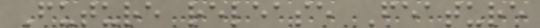Future release Feature
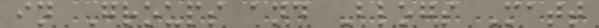in Groups and Blogs Matt
